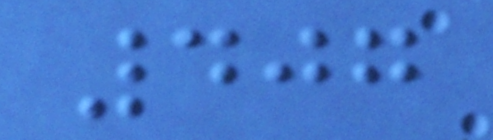407
